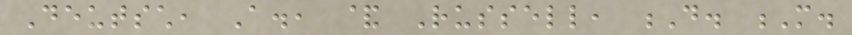Deutsch, A., & Russell, D. M.
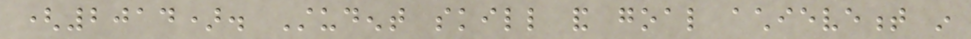(2014). Student skill and goal achievement in
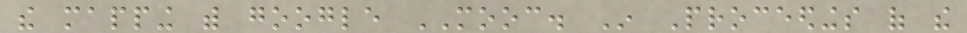the mapping with google MOOC. In Proceedings of the
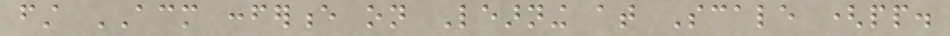first ACM conference on Learning at Scale (pp.
